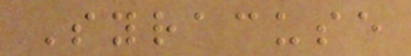Syracuse
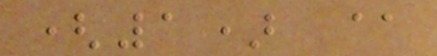(1) @
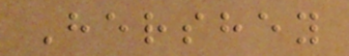Hershey
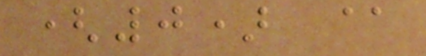(0) @
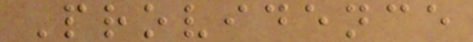Providence
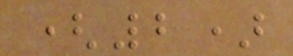(2)
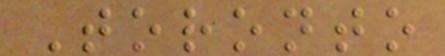Toronto
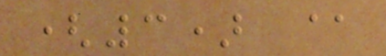(3) @
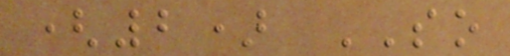(2) SO
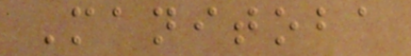Manitoba
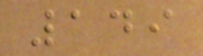149
